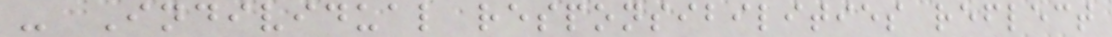- Individual responsibilities reflect
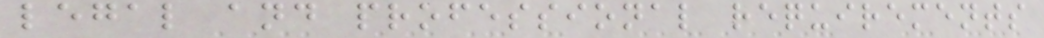legal and professional requirements
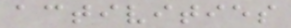activities
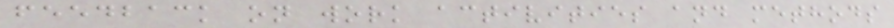feedback on work activities and methods
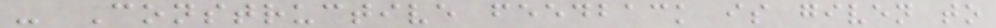- Constructive feedback is given to
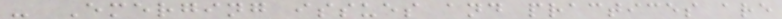- Emerging issues and practices are
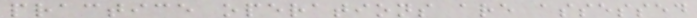practice operations are assessed
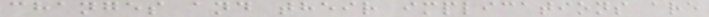changes and their implications are
